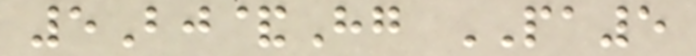5Bj&Hg PA5
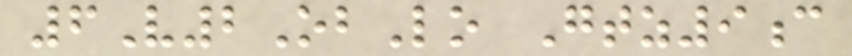6V2ObLo Gtz9c
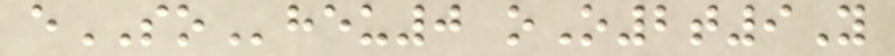eSOheu0 oO2t9Y
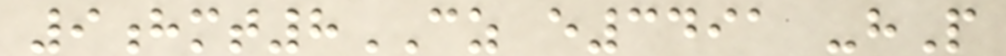9hmt8CZ e3491 -hP
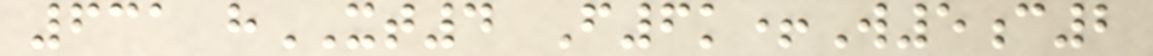631 hXT4 F6k+W5c2
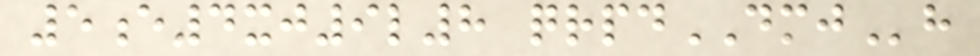5e4xj9l8 qrpdDMJh
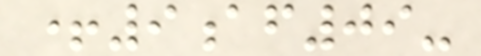+9af09-
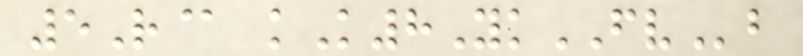5R@ kK8YkFVb
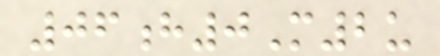06h0M2u
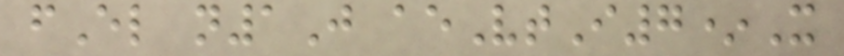fEl n1J aeVtI7*X
